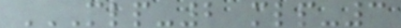MLP-2 MLP-3
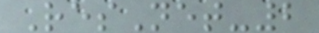ResNet-2
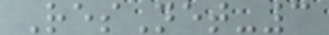ResNet-3
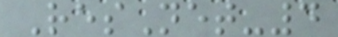ResNet-4
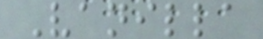Vanilla
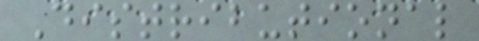Distributional
